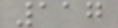117
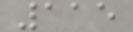115
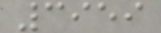3959
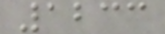1233
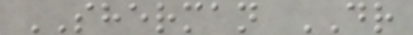SHERMAN DR
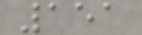151
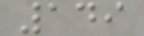149
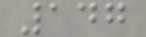147
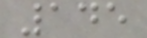145
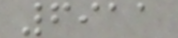6911
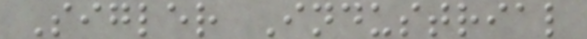Sigler Industrial
